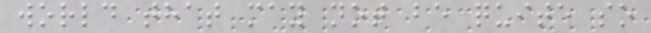world that may not be quite so
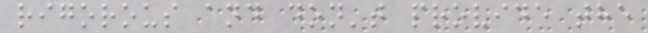rigorous and don't provide the
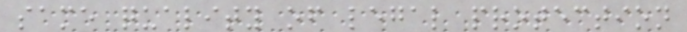same quality of legal protection
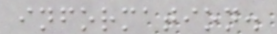information.
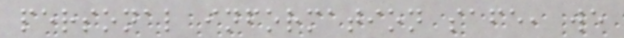personal information safe, we
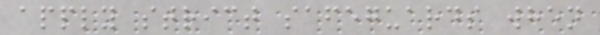apply strict safeguards when
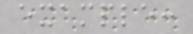example:
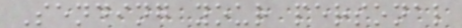Sending your personal
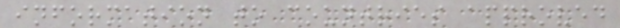information to countries approved
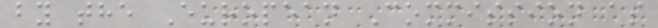by the European Commission as
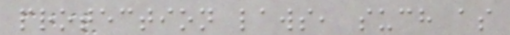protection laws, such as
